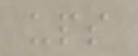ups
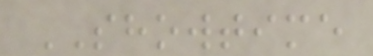SHOWTIME
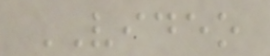VIDEO
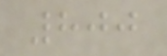800
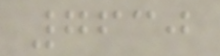7630
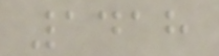1418
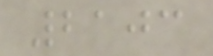2103
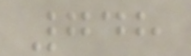748
